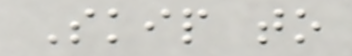Skip to
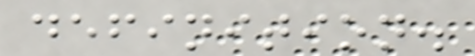definition.
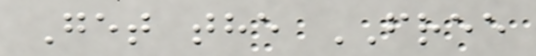Get the FREE
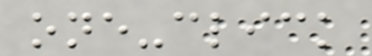one-click
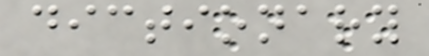dictionary
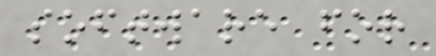software for
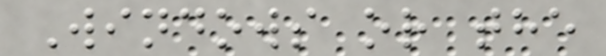Windows or the
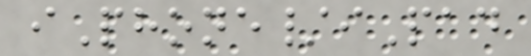iPhone/iPad
